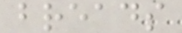breads
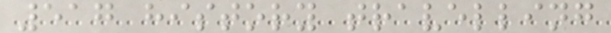517 history travelling
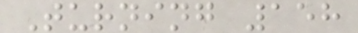Turning 158
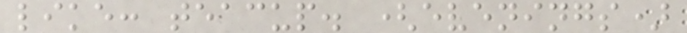like: teacup. (evenings)
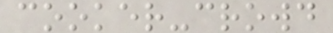cooker-crowd
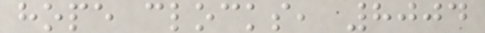hope clocks, 8004
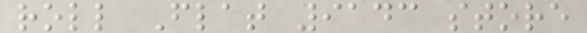roll Flat 9143 store
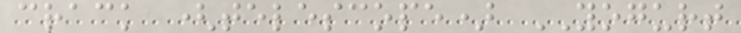crack (telescope) YOGURT
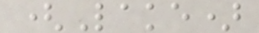(Lake)
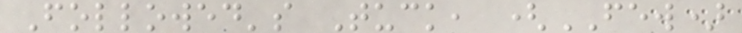Followed's Tuck, (FEW)
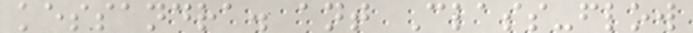kessandra. ant Class-flow
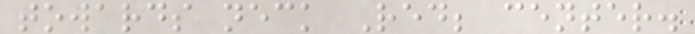towards neck Red; center.
